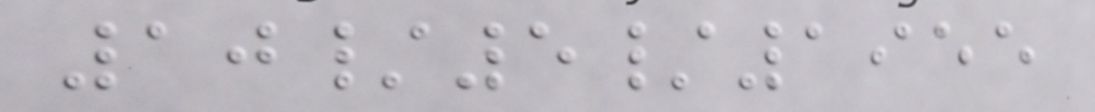10/5/1955
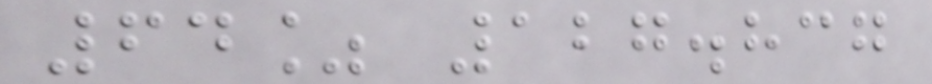64% 127.837
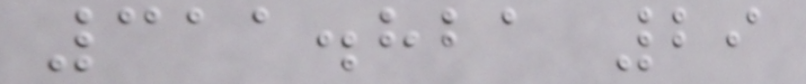311.821 29
